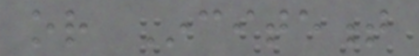or Incitement
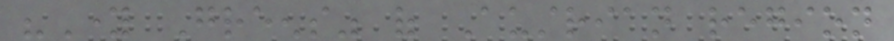"Young Greens" of Austrian region
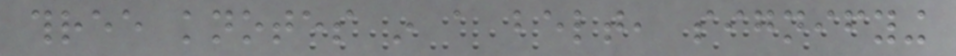three knotes in a belt, signifying
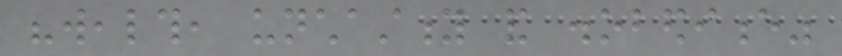"wealth, unchastity and disobedience"
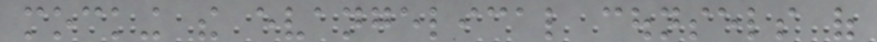mocking the evangelical counsels of
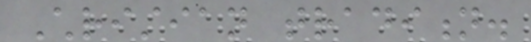Christian tradition.
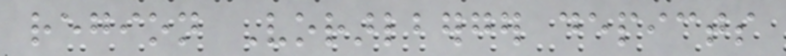region Vorarlberger depicts
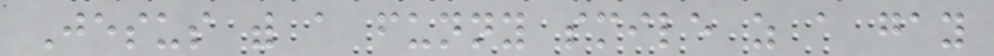Jesus with a funny smile as a gay
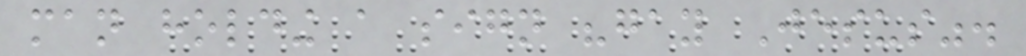man holding a sign "gay Jesus".
